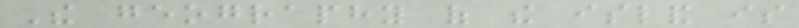The geography of the island is
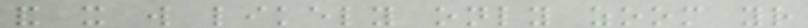and it will likely only zoom your
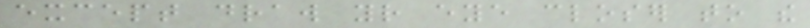except draw your eye closer to the
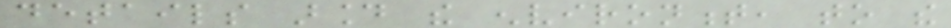details around the environment, to the
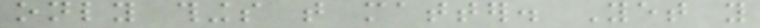only things that matter. Yet you
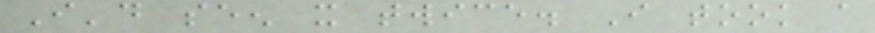I'd seen it twice. I took a
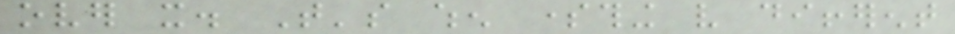over it. That's when something very different
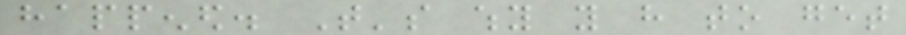happened. That's why you have to get
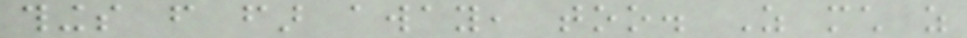things from far away, too. As much as
